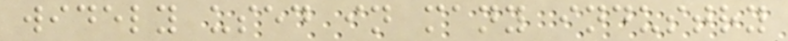widely used in many industry
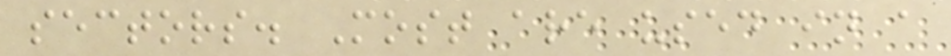sectors. Most are used in a
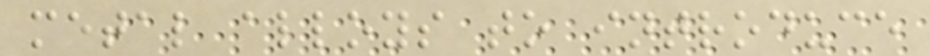metal alloys to introduce
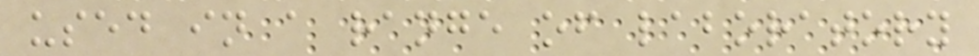used in a range of laboratory
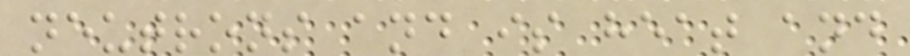neutrons and is heat and
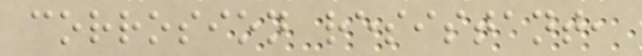corrosion resistant,
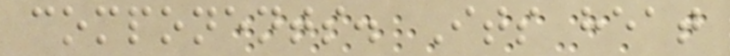components. Its heat
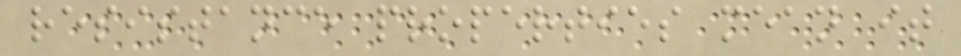resistance properties mean it
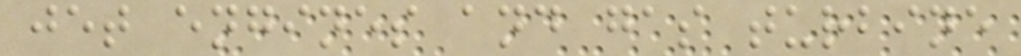jet engines and gas turbine
